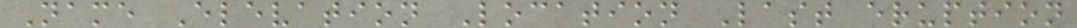Name Elevation Location Last eruption
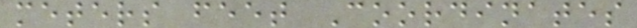meters feet Coordinates
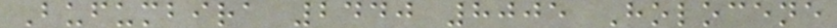Bufumbira 2440 8005 Holocene
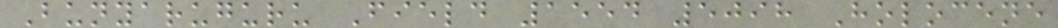Bunyaruguru Field 1554 5098 Holocene
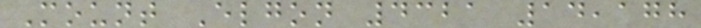Mount Elgon 4321 14,178
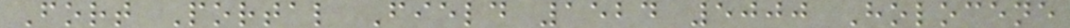Fort Portal Field 1524 5000 Holocene
